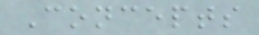Concepts
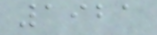1921
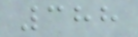388
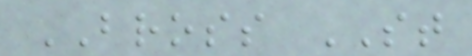BROSS ST
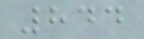844
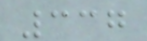337
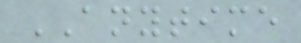ANYTIME
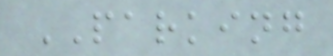PARKING
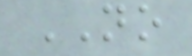NO
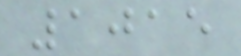1015
